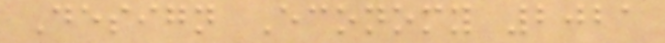Design Economy 2021
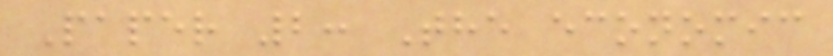Paper 2: The economic
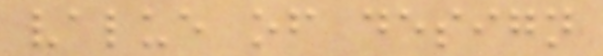value of design
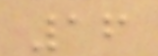16
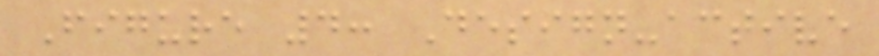Figure 4: Design-active
